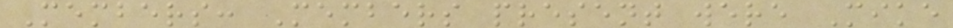Members: Members present were Mike
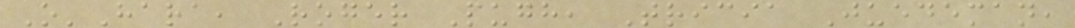O'Hara, Roger Pugh, Tricia Juedeman,
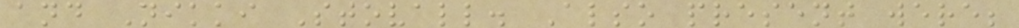and Nikki Stovall. Also present were;
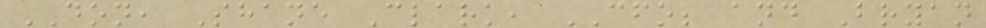DON, Shane Clark, CFO; and Bryan
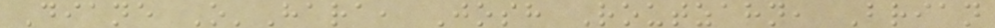Diane O'Hara, Josh Routzahn, Brian
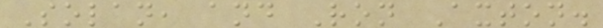Solan, and Ron Axton.
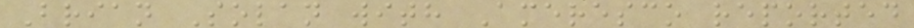Brian Solan with Ameresco reported
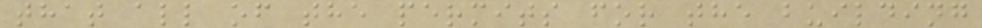that all of the permits for the building
